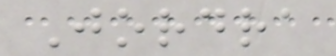Jordra
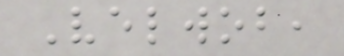Velwob,
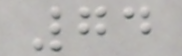74
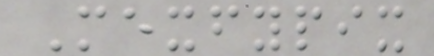Mexfypix
